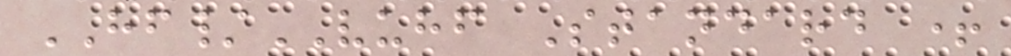HF/VUHF Standard +
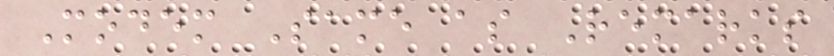Modem Same as Remarks
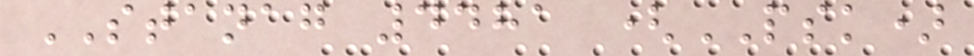STANAG 4481 (PSK)
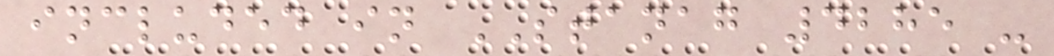included in STANAG 4285 -
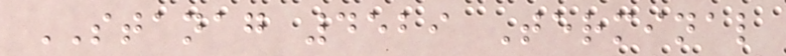STANAG 4529 Terminal
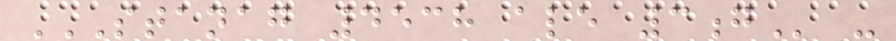STANAG 4538 ALE 3G -
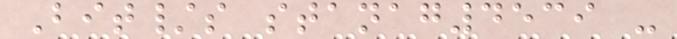Bit/s stanag4539 -
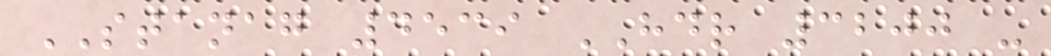STANAG 4539 HDR 3200 -
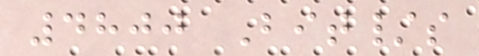4800 Bit/s
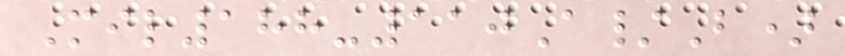Mil188-110A/B)
